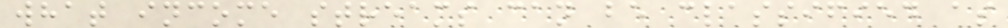what income streams can be classified as
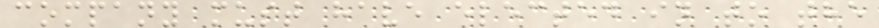company must have elected in to the
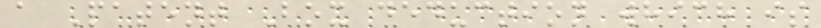a Patent Box deduction which is
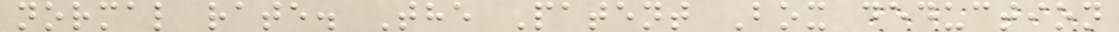normal rate. The Patent Box deduction
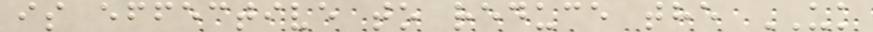is effective to reduce the UK
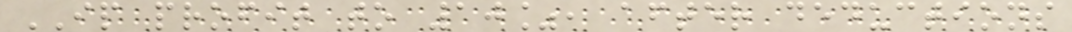IP profit to 10%, after deductions
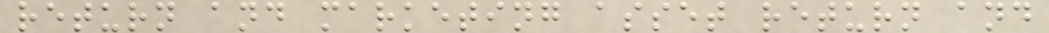return and marketing asset return and
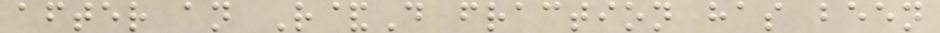after an R&D fraction has been
